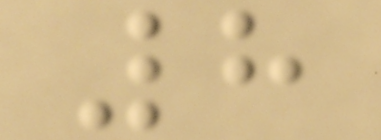8
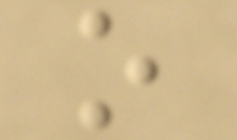o
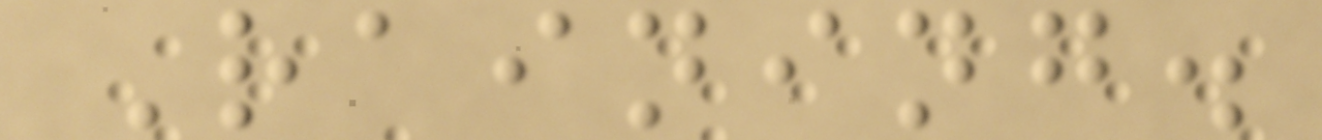Raining.
